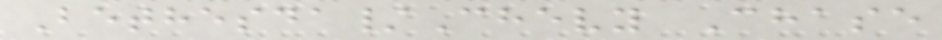Bethesda/Chevy Chase
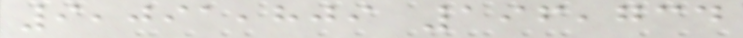9,091,809 196,734
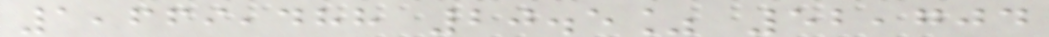1,669,488 20.5% 52,704
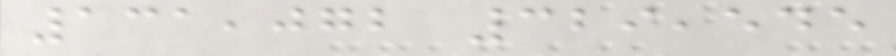131,072 329,545
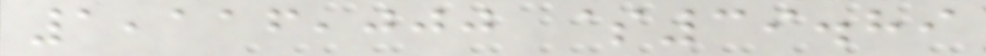1,116,000 $39.89
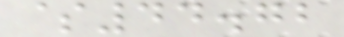$44.72
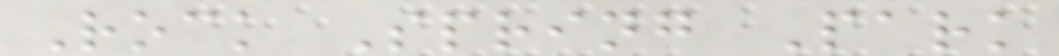Rock Spring Park
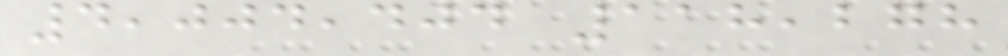4,004,404 118,278
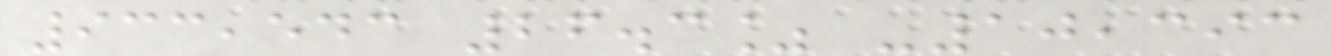933,543 26.3% -10,393
